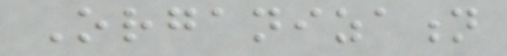Organization
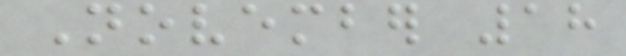November 18
